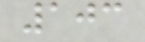103
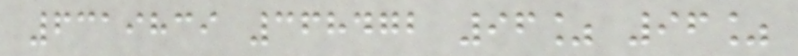6319839 368472 96% 96%
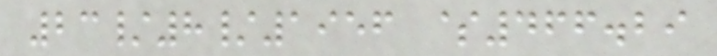23/8/1956 $466.29
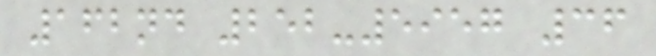162nd 252-5957 36
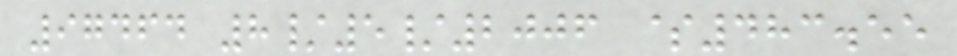97464 8/5/2006 $483.55
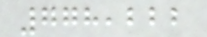778,222
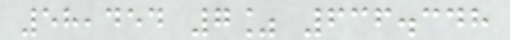58,454 7% 636.348
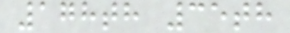178th 35th
